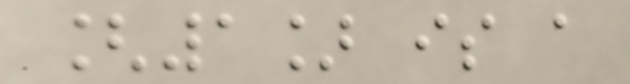[1] is a
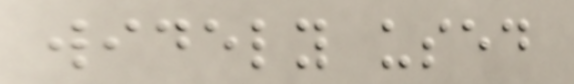widely used
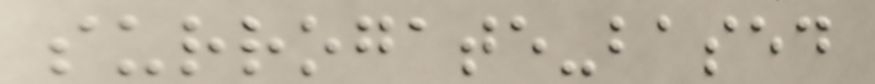surrogate-based
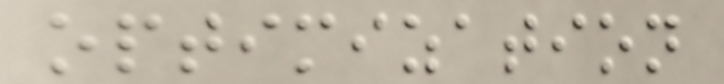optimization
